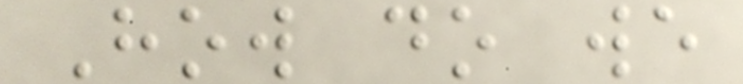How do we
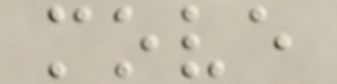move
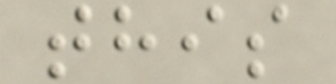this
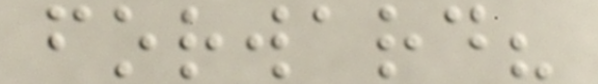forward?
